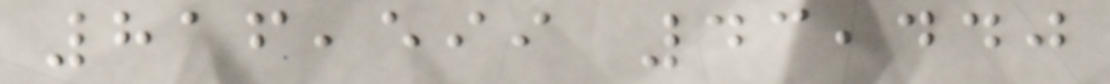816,599 43,440
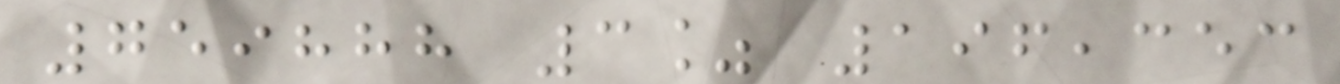759888 3% 196,353
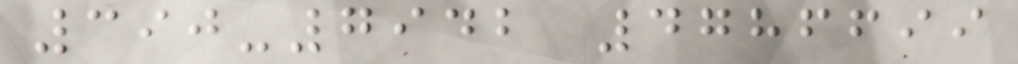390-7942 4786699
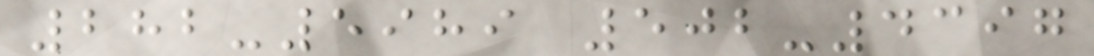282-5989 502-4397
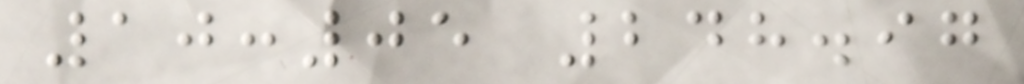10:05 248.97
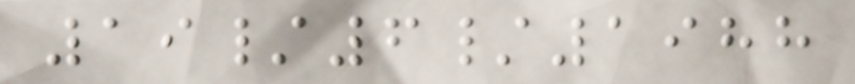19/6/1988
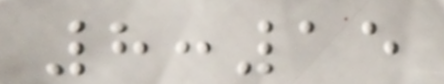8:15
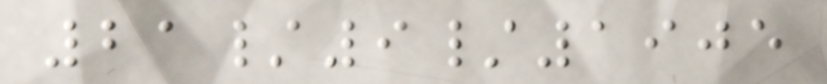21/9/1905
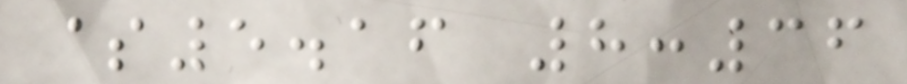$5.16 8:36
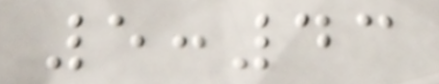5:43
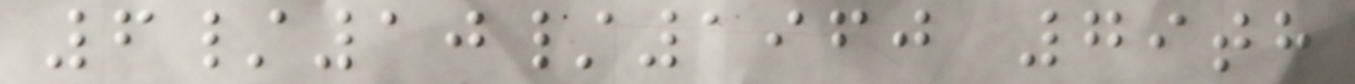6/10/1960 79th
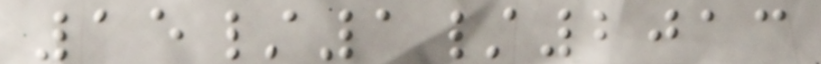15/1/2013
